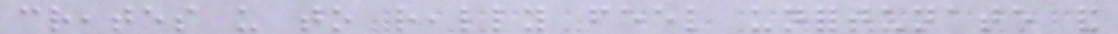creates us to really feel unfortunate and
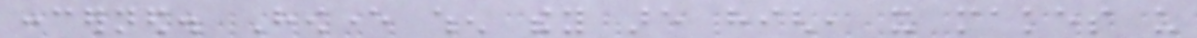concerned. However when they are high, it makes us
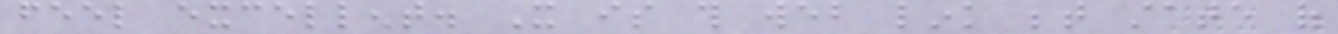feel excellent. It is this web link between state of
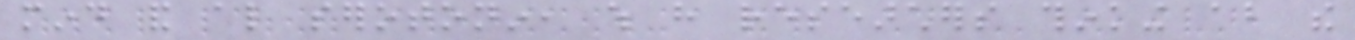mind and also serotonin, which have researchers thinking about the
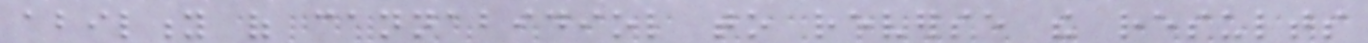ability of cannabidiol to reverse the results
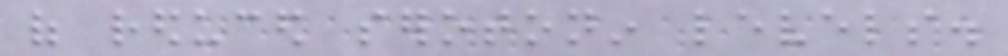of reduced serotonin levels.
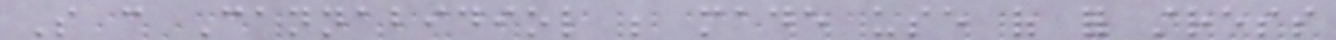So can Cannabidiol be made use of for stress
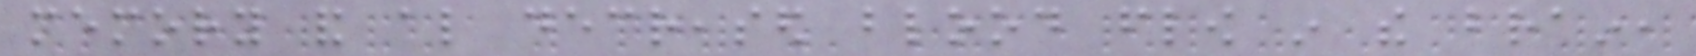memory and also decreased blood flow in the brain,
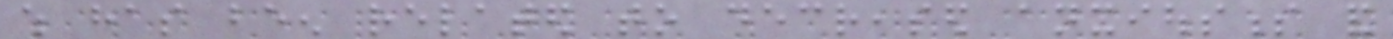which has been related to decreased anxiousness and
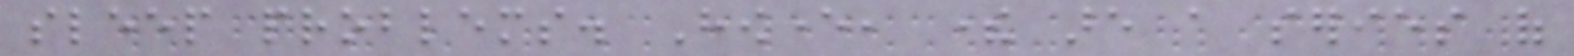sleep problems. However, there are a series of
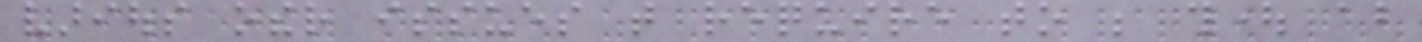various other issues that require to be thought about
